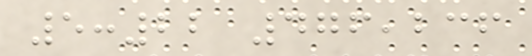5:22 476,236
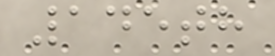145th
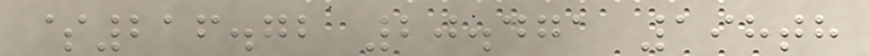$216.72 20.471 198th
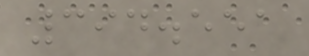394.551
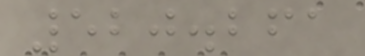520.261
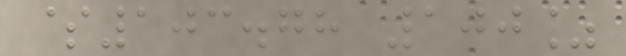$103.78 100%
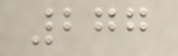277
